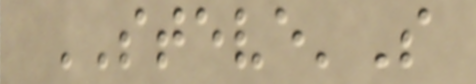STEVE'S
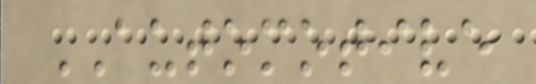AUTOMOTIVE
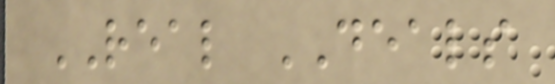REAL DEALS
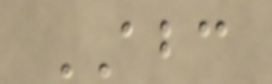ABC
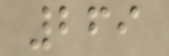269
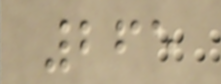265
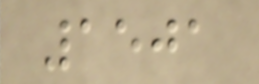1501
